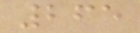265
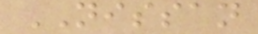NISSAN
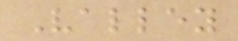Valley
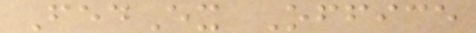FedEx Office
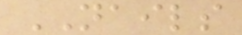NAILS
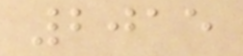2015
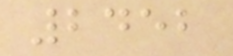2452
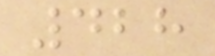428
